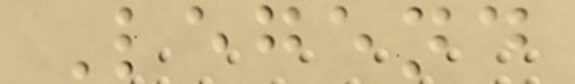Legend
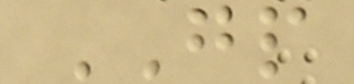GP
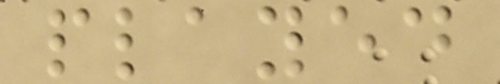played
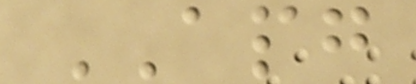APG
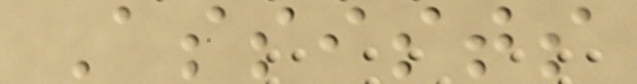Assists
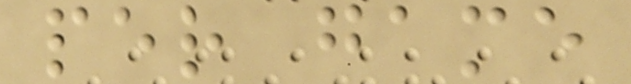per game
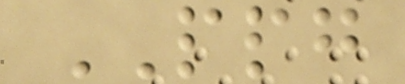PPG
